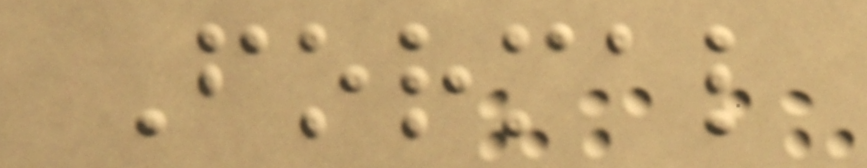Formal
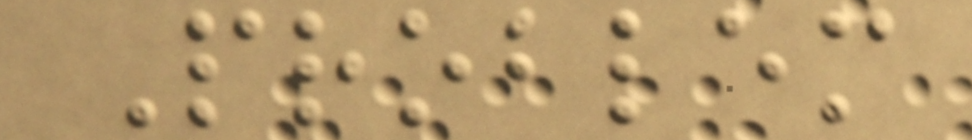Problem
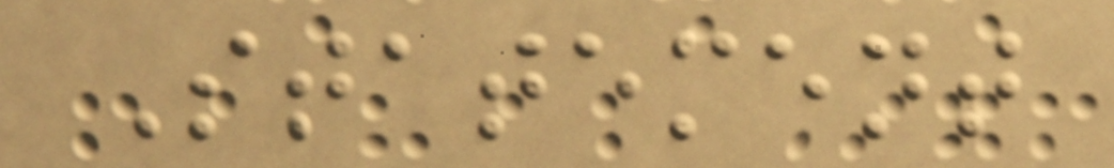Statement
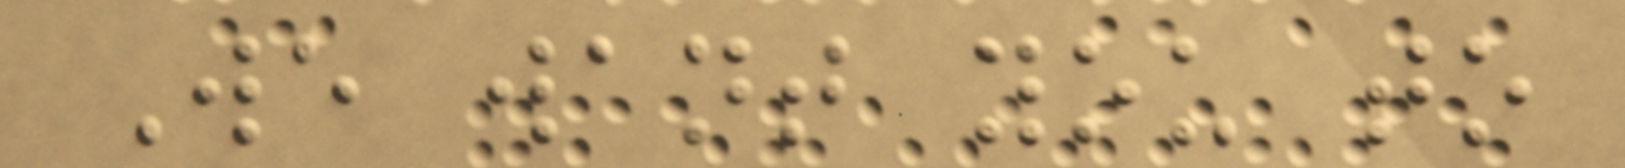We want you to
